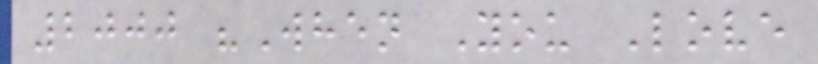2000 "When You Love
